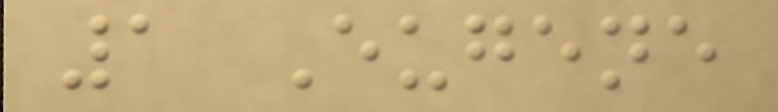1 Eugene
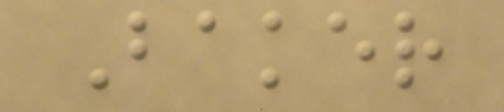Baker
